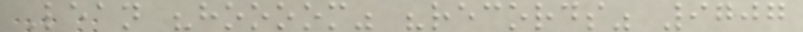Lean "hoooom" "records" 9707
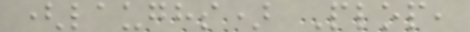(laughs) Plop,
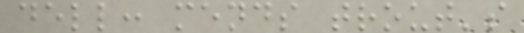dell: mends trout's
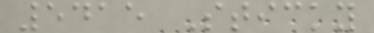5415 Sticky
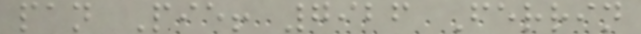pan Pie! 7926 Ferrin
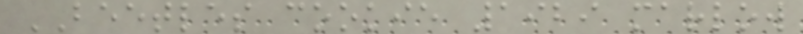BEETLES cookie 1929 marlow
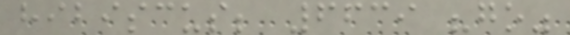hibiscus; 6639 "go"
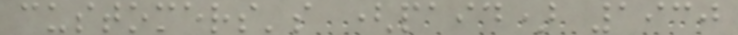customers's (paid) 1930
